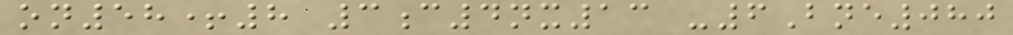on58+8 3c4nx13 -6Bne080
